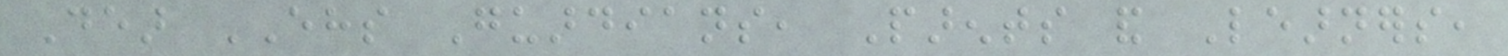Dear EHS Guardians, Parents and Learners,
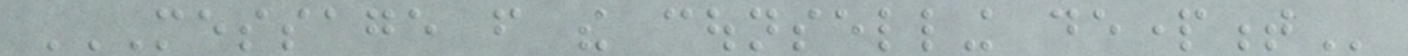MESSAGE FROM THE COUNSELLING DEPARTMENT
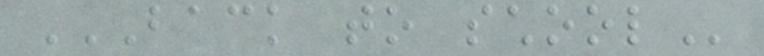BACK TO SCHOOL
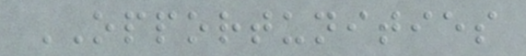OPPORTUNITIES
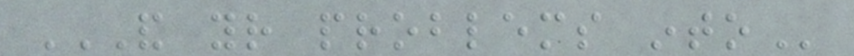AND YOUR PROBLEMS INTO
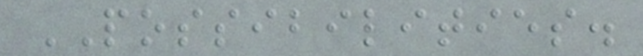POSSIBILITIES.
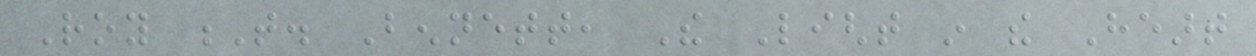Roy T. Bennett, The Light in the Heart
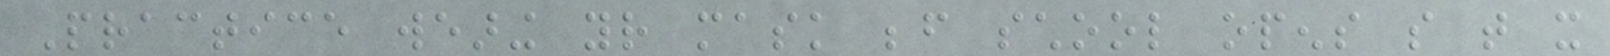Practice wearing your mask before school opens so that it
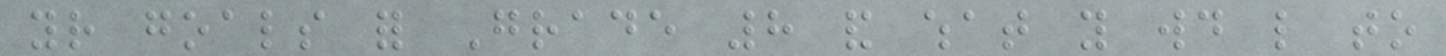your goals for Grade 8 and what you would like to
